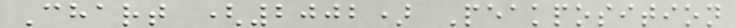Chart (2002) Peakposition
